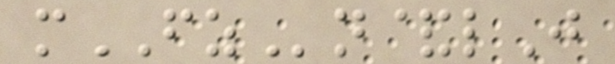mFZn&lJ
